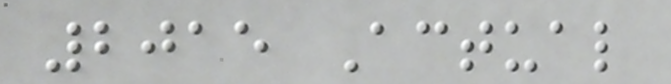2015 Actual
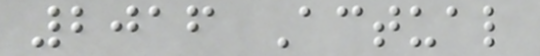2016 Actual
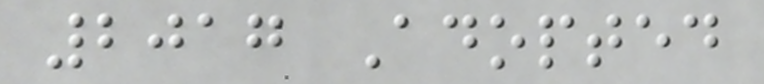2017 Adopted
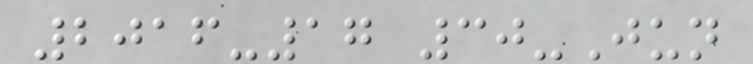2016-17 30-Jun
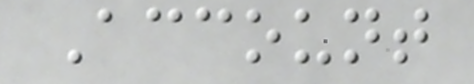Account
